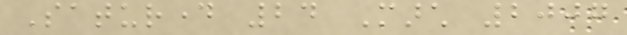Saturday 24 March 2007
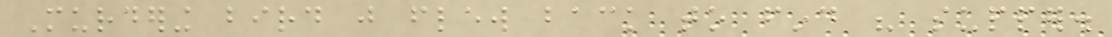Murdering bird just flew back to find his supper.
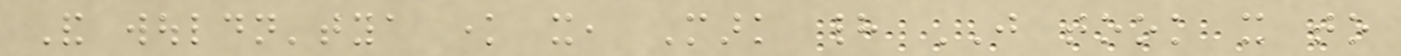And wouldn'tya know it, Mark had JUST took it to
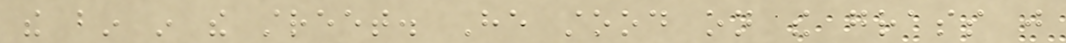the bin in the street. He stood on the grass just
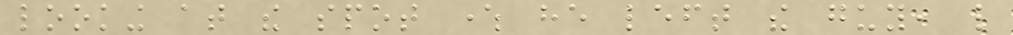looking at the spot where he left the guy, like
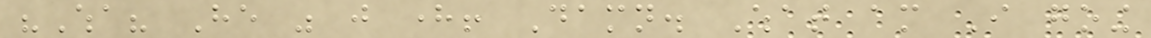"Wha? He was just here! Damn. What am I going
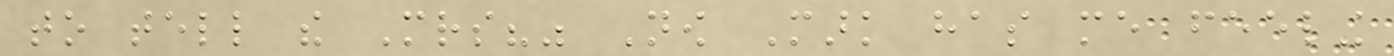to tell the Mrs?" Now Mark has me feeling
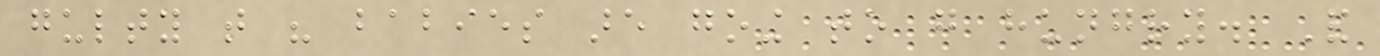gulty that his babies are going to go hungry. And
